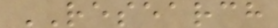RESEARCH
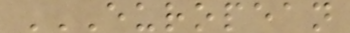EUROPEAN
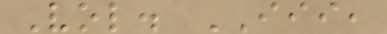Vol. III,
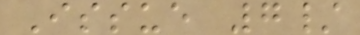Issue 7/
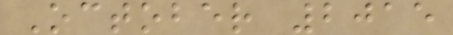October 2015
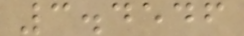3.4546
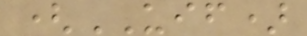(UIF)
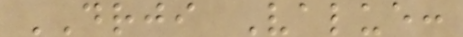DRJI Value:
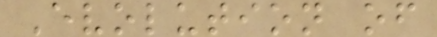Evolution of
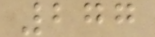277
